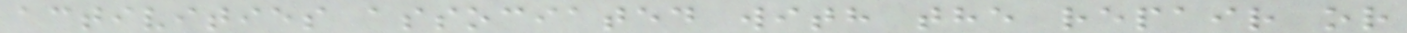activities associated with the repair or
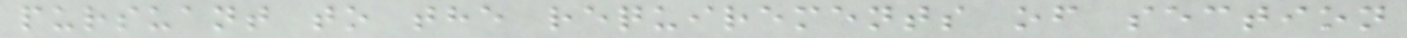pursuant to the requirements of section
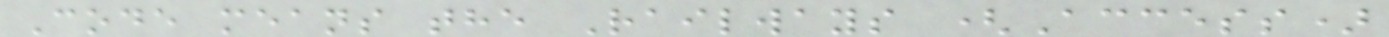Code means the Railways (Access)
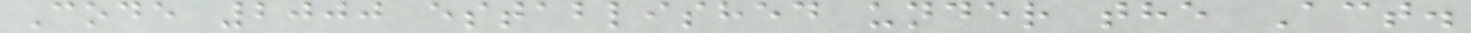Code 2000 established under the Act.
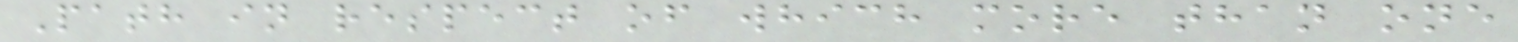Path in respect of which more than one
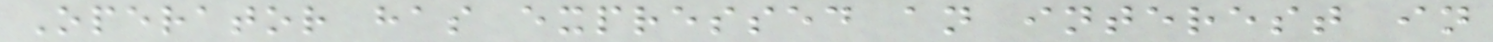Operator has expressed an interest in
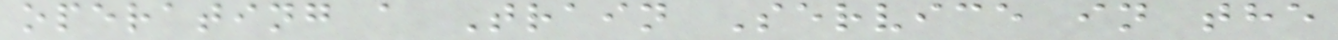operating a Train Service in the
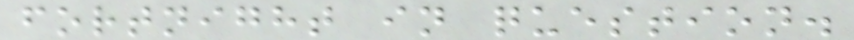fortnight in question.
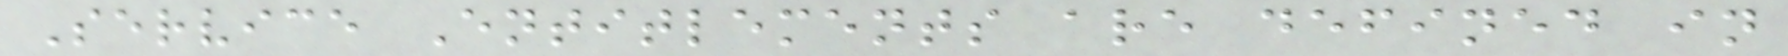Service Entitlements are defined in
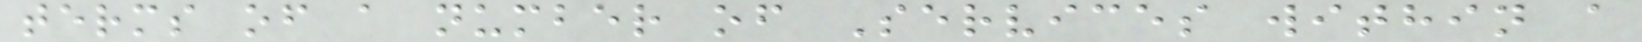terms of a number of Services within a
